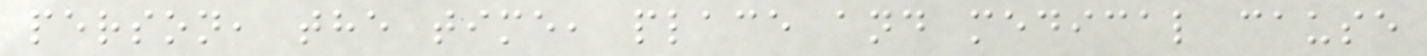person, the time, place and medical cause
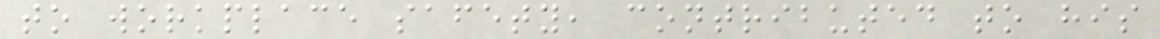to workplace safety, contributed to his
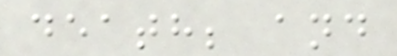death; and
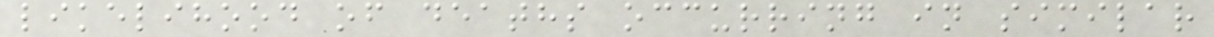likelihood of deaths occurring in similar
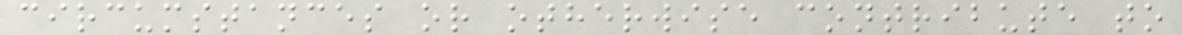circumstances or otherwise contribute to
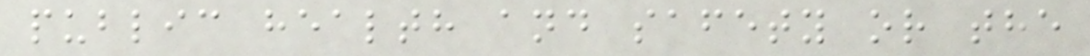public health and safety or the
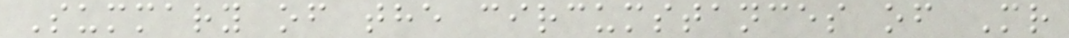Summary of the circumstances of Mr
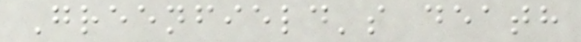Greenfield's death
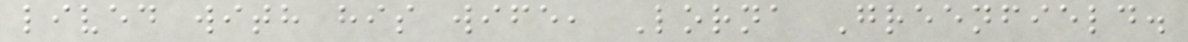lived with his wife, Lorna Greenfield.
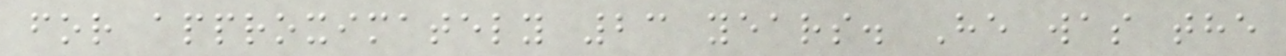for approximately 23 years. He was the
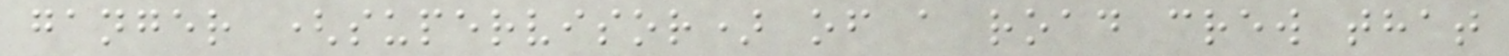ganger (supervisor) of a road crew that
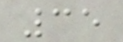35
